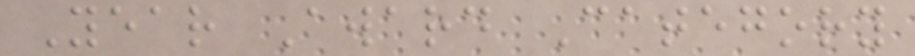Year Award Category
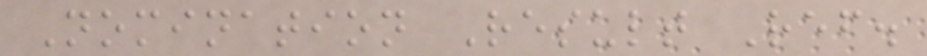Nomination Result Ref.
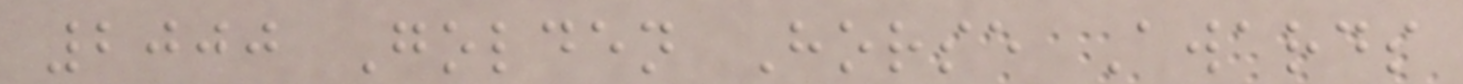2000 Golden Horse Awards
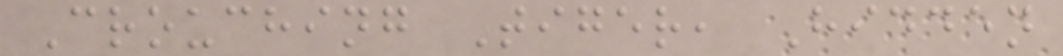Crouching Tiger, Hidden
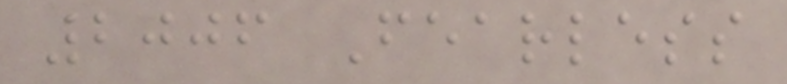2006 Fearless
